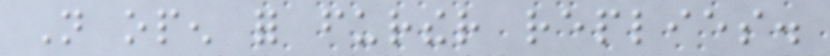Not open for further replies.
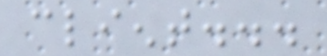client...
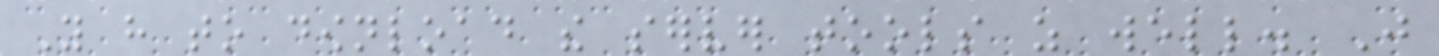You have to download the server tools as well. Just
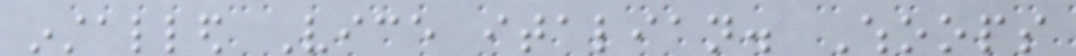installed Vice italian. Whoops
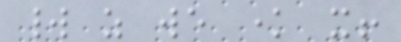world as we know it!
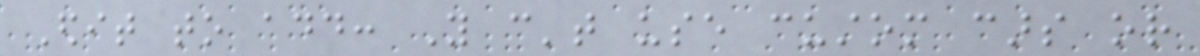Edit to add: You can't use custom cars or
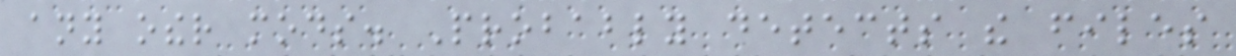any other mods. Probably detects the files
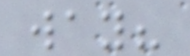way?
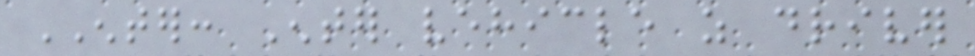ENTER: Enter vehicle as driver
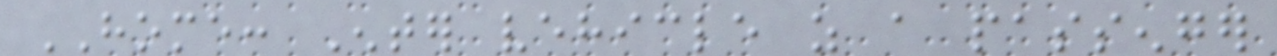HOME: Enter vehicle as a passenger
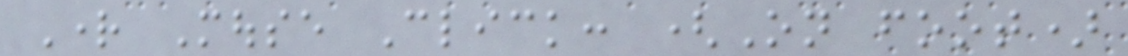Right Mouse Click: (On foot)
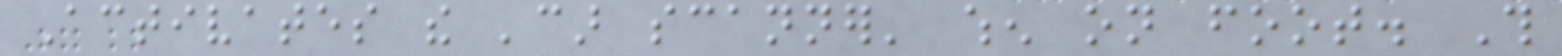Activates the 'car scanner' when on foot. This
